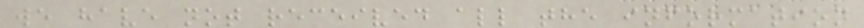we have not received all the information
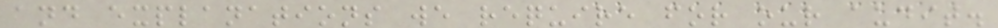and explanations we require for our audit.
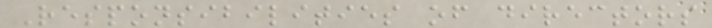Responsibilities of directors
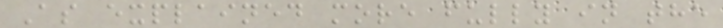As explained more fully in the
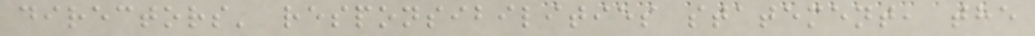directors' responsibilities statement, the
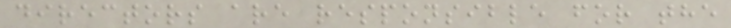directors are responsible for the
